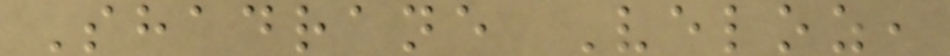Shadrane Veloz,
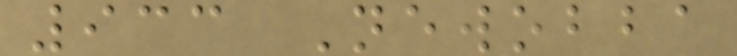933 Newobba
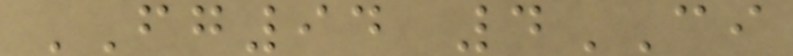FG94 4CI
